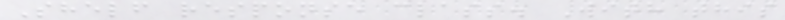Shelf response class. With this
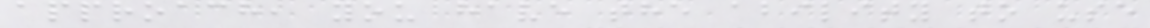approach, you have the ability to use
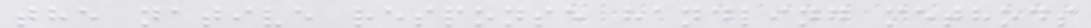the native response handling methods
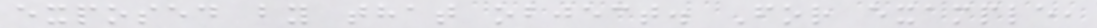exposed by that object. For example,
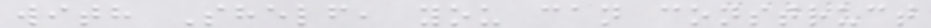with Shelf, you can construct
